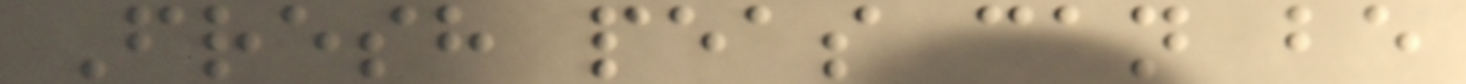Fresh peas can be
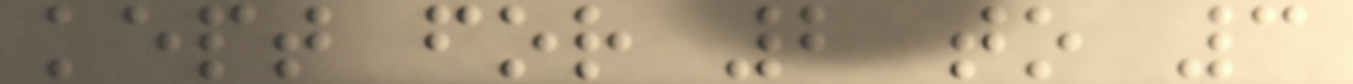kept for 2 to 3
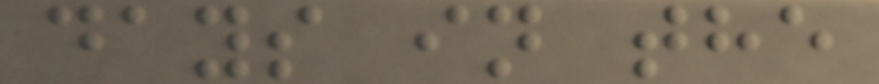days in the
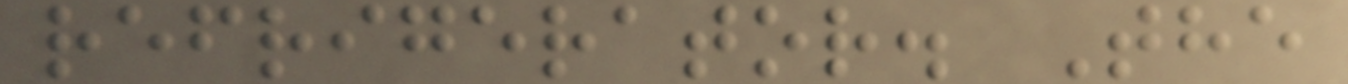refrigerator. The
